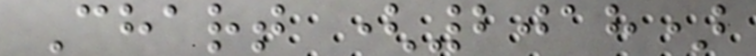Chart (2018)
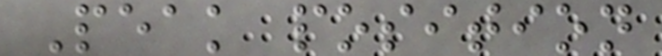Peak position
